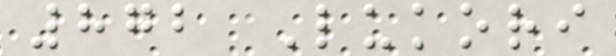872 Lukori
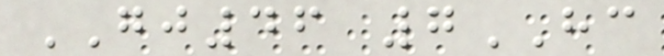GJ46 7HC
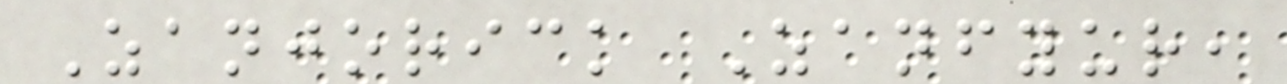Zanjorick Zanfyur,
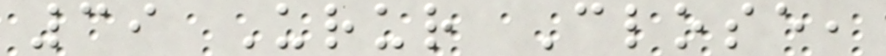39 Urur Close,
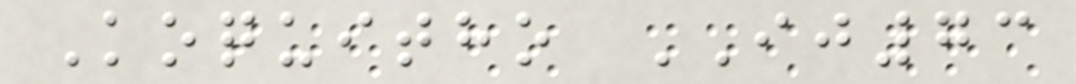Koquitho IJ73
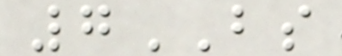7BS
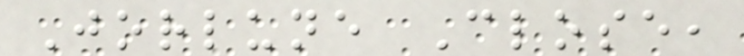Jorlune Close,
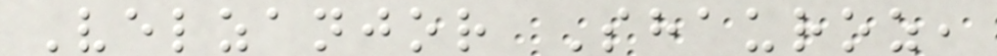Velzanjor Shauroz,
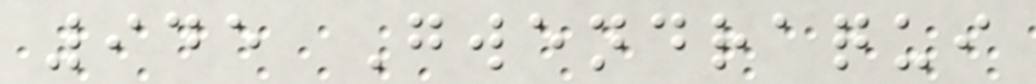945 Gwendraqui
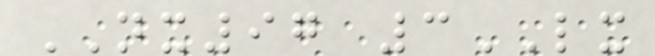NX97 3LX
